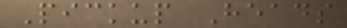Pickup Heads
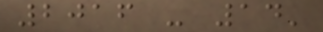2016 - 14'
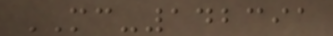MC-142391
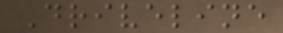Driveline
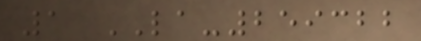1 LA-259322
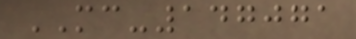MC-147071
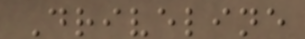Driveline
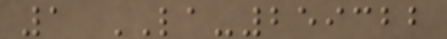1 LA-259322
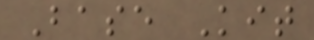Base Kit
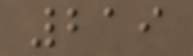219
